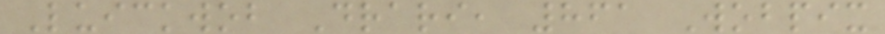Luickwob Drari, 861 Wobpix
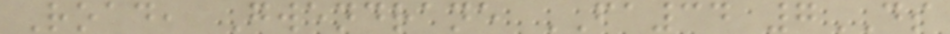Road, Gwendrane FA34 7DS
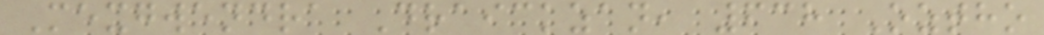Mexgwendra Draickzan, 638 Oztho
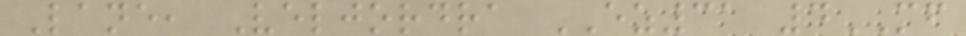Lane, Veljordra EZ31 4MF
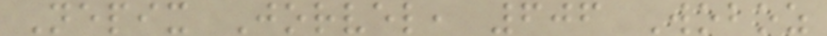Nepix Jorvel, 606 Woboz
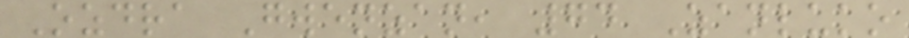Ozdra Gwenzan, 74 Zanluko
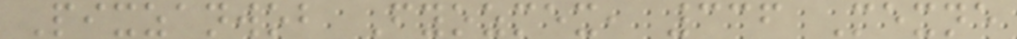Pixzanwob Fyozmex, 336 Mexne
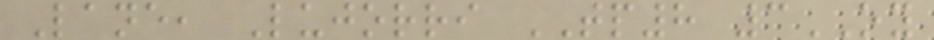Lane, Lujorri TP8 3OY
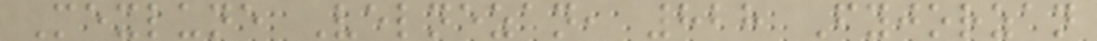Mexlune Velnezan, 828 Fyjorzan
